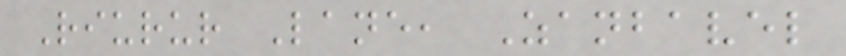Riurur Lane, Zanbavel
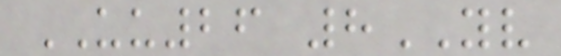UU26 8YV
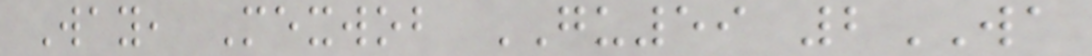Way, Mexwob GU59 2WA
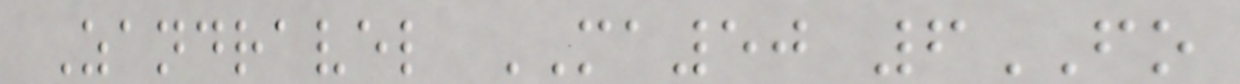Zandravel MA50 6FO
